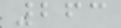263
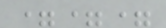===
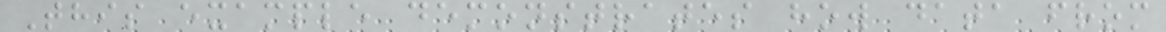This example demonstrates how data from
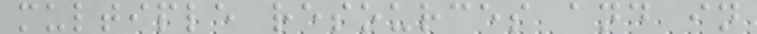multiple resources and in
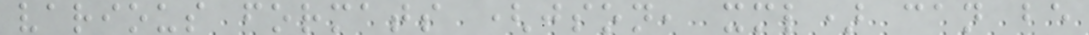various formats (json, xml) can be
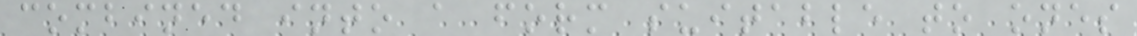combined into a form suitable to ones
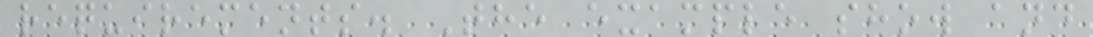requirements. The example show and
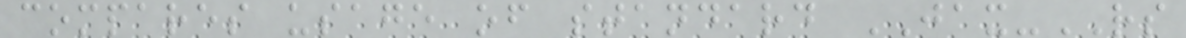compares usage of standard JAX-RS
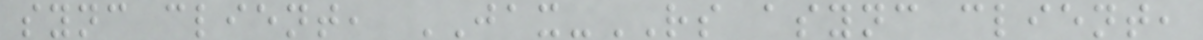sync client, JAX-RS async client,
